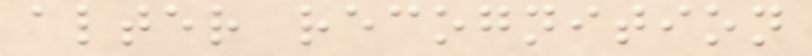alter recognition
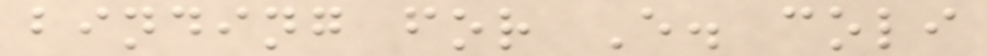binding for E. coli
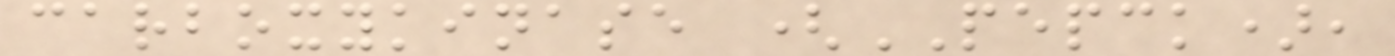carboxykinase (PEPCK),
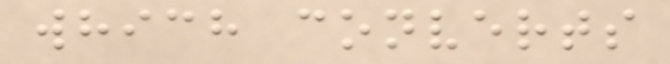which converts
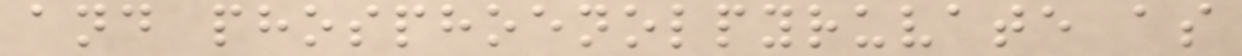and phosphoenolpyruvate as
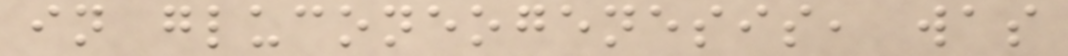in gluconeogenesis, was
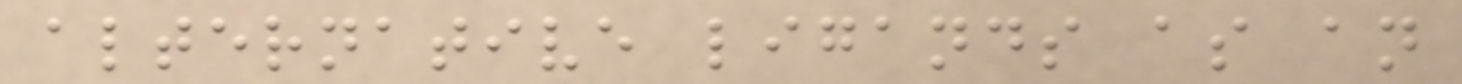alternative ligands as an
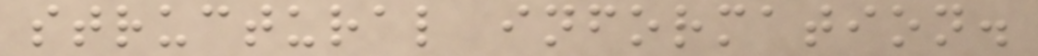structural information.
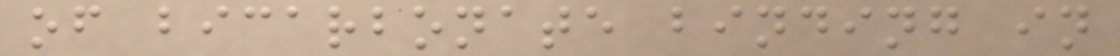of bicarbonate binding in
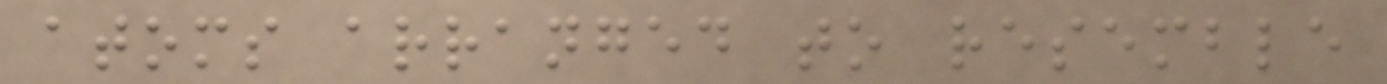atoms arranged to resemble
